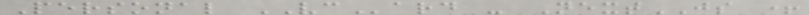Personal VCard - NextJS +
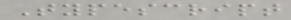Typescript
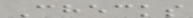Checks
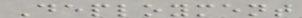Deployment
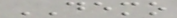DEMO
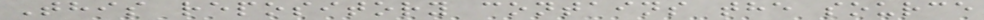This repository contains the source
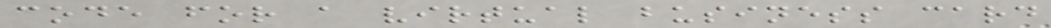code for a virtual business card
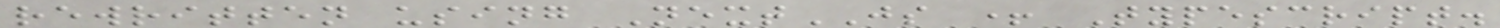rewritten using NextJS + Typescript.
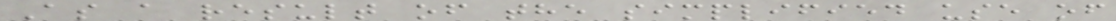As a result of the simplified use of
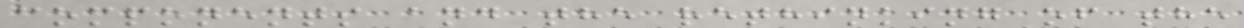components and the rethinking of the
